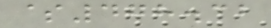$478.32
